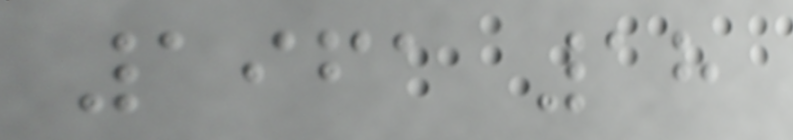1961 18
